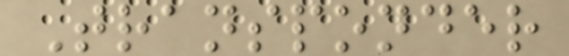Transponder
